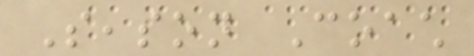Season Coach
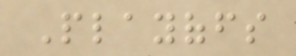Playoffs
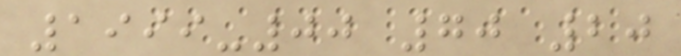1999-00 70 20
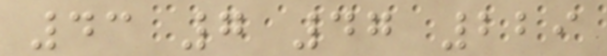43 7 47 229
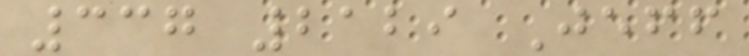337 2129 Jeff
